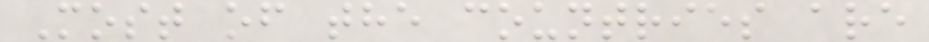Most of the countries are
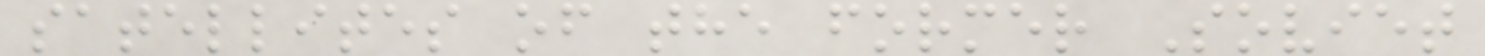satellites of the former Soviet
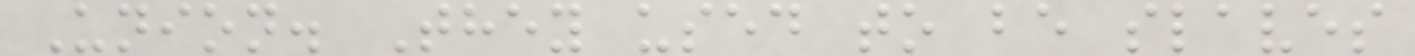Union. They used to be slaves
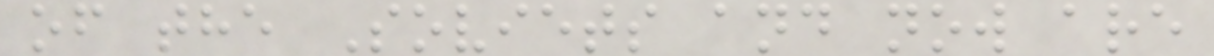of the Soviets and now are
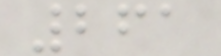261
